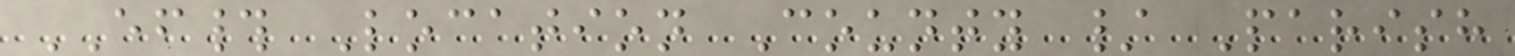EF# Location County / Parish
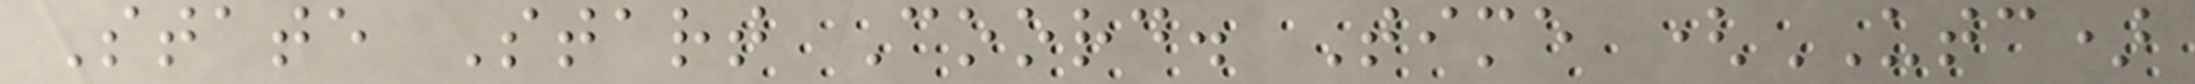State Start Coord. Time (UTC)
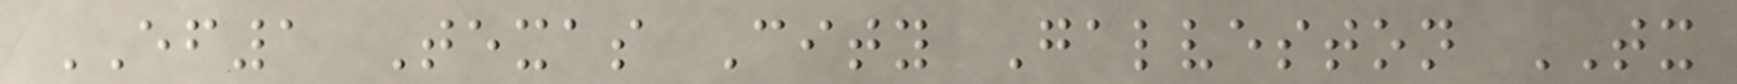EF1 Texas City Galveston TX
